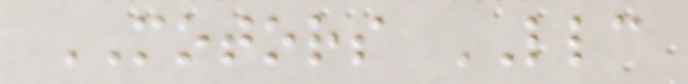MOTORS LLC
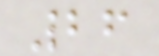26
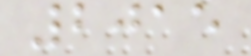2015
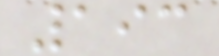193
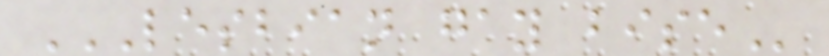LESBIAN GAY BISE
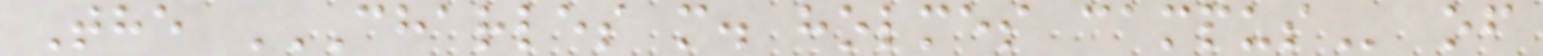The CHARLES M. HOLMES CAMPUS of
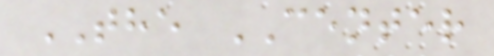THE CENTER
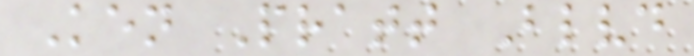Ken Pratt Blvd
